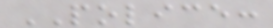POLICE:
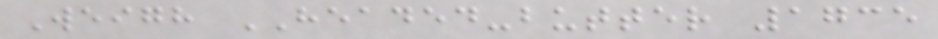Weigh HEADED-butter 1735
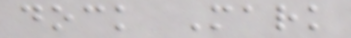dock Mark
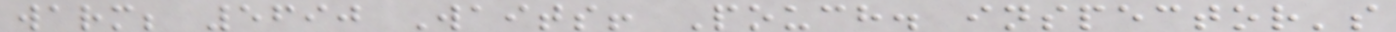warm; 5690 Waits! Pouch. inspector's
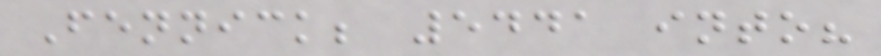Fennick; 5441 into?
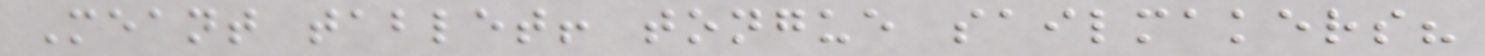Meant tablet! tongue sailmakers?
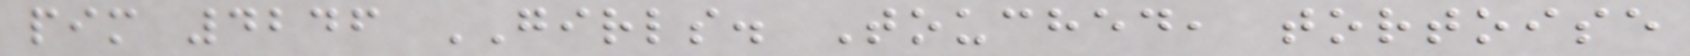pim 4246 GIRLS. Touched, tortoise
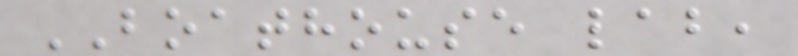BOATHOUSE lab,
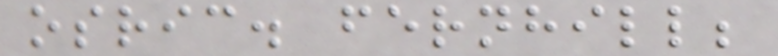osric. fernhill;
